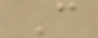C
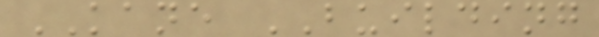KANE BUILDING
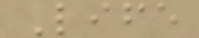Life
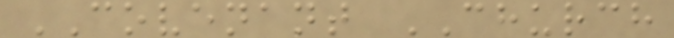COVENANT CHURCH
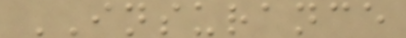INSURANCE
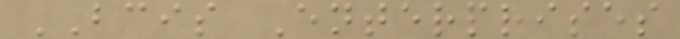BCIS Enterprises
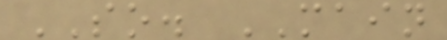SO. MAIN
